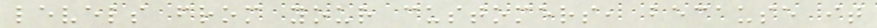levels from your customers, because it
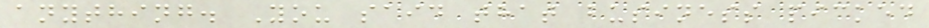anything. You said that business picked
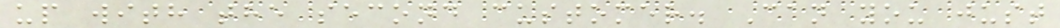up with the second customer. Can you just
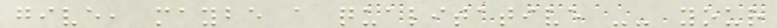give, maybe a qualitative -- your
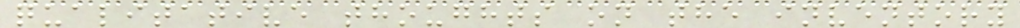qualitative thoughts on the inventory
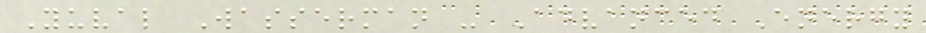Yuval Wasserman - Advanced Energy
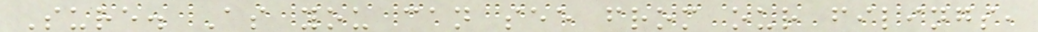Sure. As you can see from our filings,
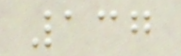137
